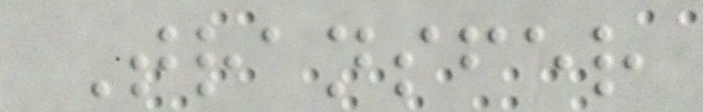Transfer
